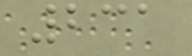231
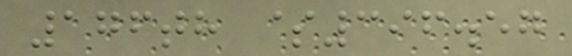176th $396.57
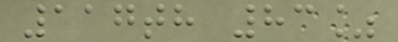117th 83%
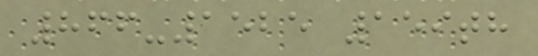866-1525 159th
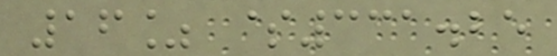16% $331.25
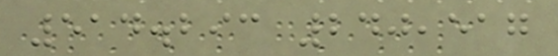514.293 240,517
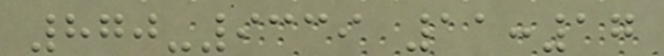870-9339 11:17
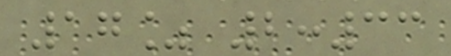17% 2:33
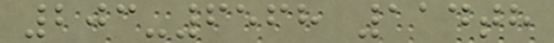203-6568 114th
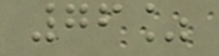76%
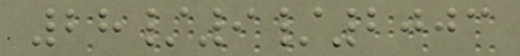28/9/2003
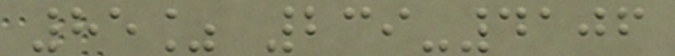85% 239-4106
